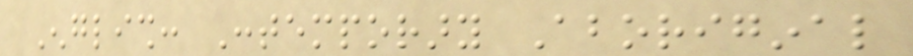English: Contemporary Aboriginal
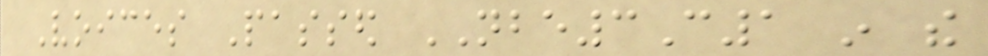Voices Passed NBE3C1 in the
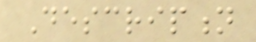Description
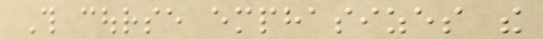This course emphasizes the
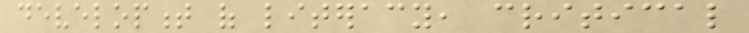development of literacy, critical
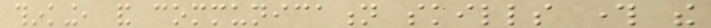thinking, and communication skills through the
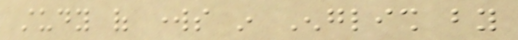study of works in English by
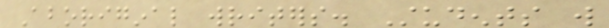Aboriginal writers. Students will
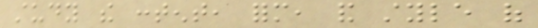study the content, form, and style of
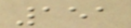151
